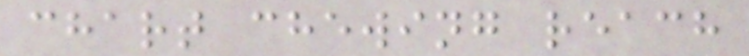chart chewing reach
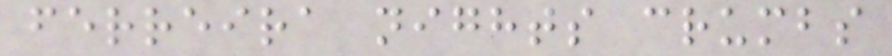ferreira nights crumbs
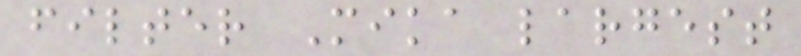filter Mika largest
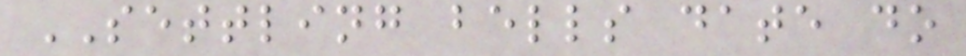SETTLING bells date do
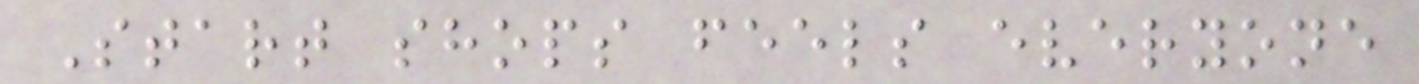Start shops feels everyone
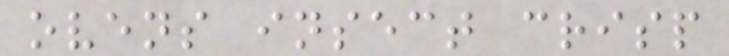ovens insect crisp
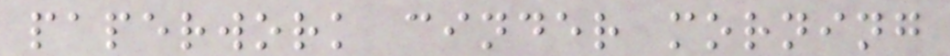paperwork cinder morning
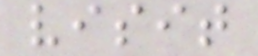visit
